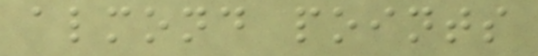almond points
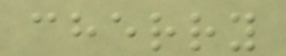cherry
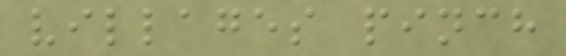villages pinch
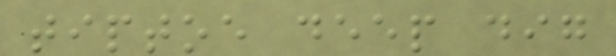tiptoe deep dig
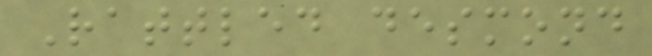Rattled desmond
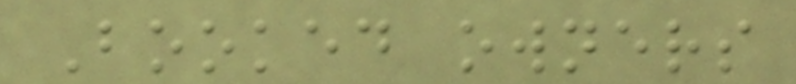Booked owners
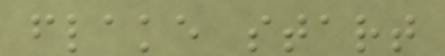flake start
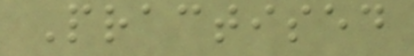Practised
